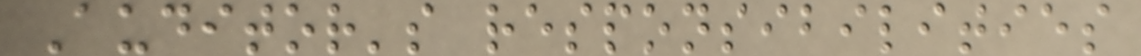Auditor's responsibilities
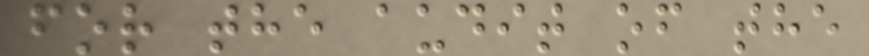for the audit of the
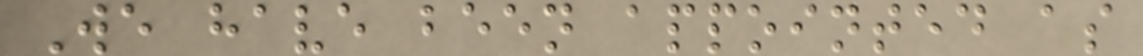We have been appointed as
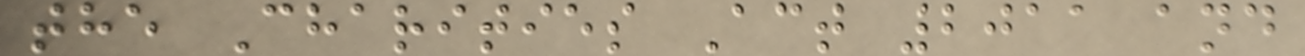the Charities Act 2011 and
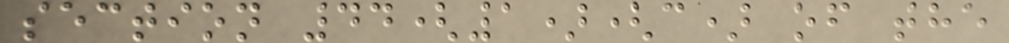section 44(1)(c) of the
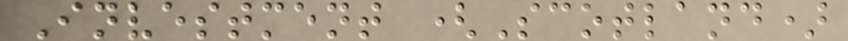Investment (Scotland)
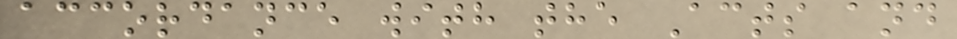accordance with the Acts and
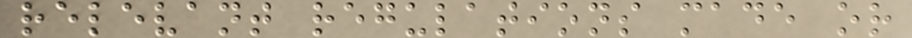relevant regulations made or
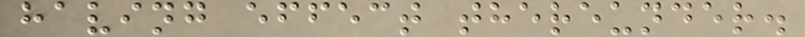having effect thereunder.
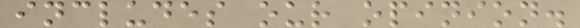includes our opinion.
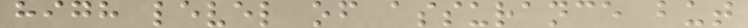high level of assurance but
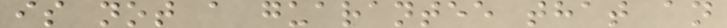is not a guarantee that an
